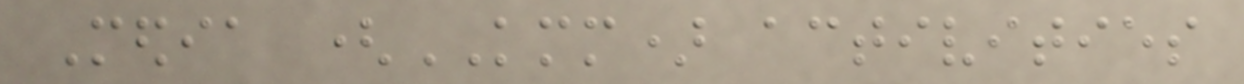Media (KMM) activities
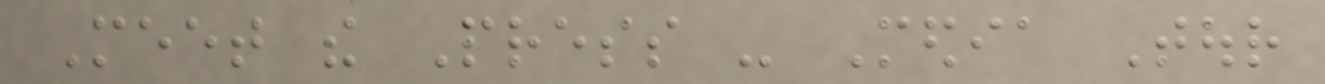Meet the Press - Media Tour
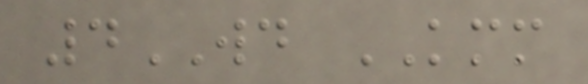4WD KMM
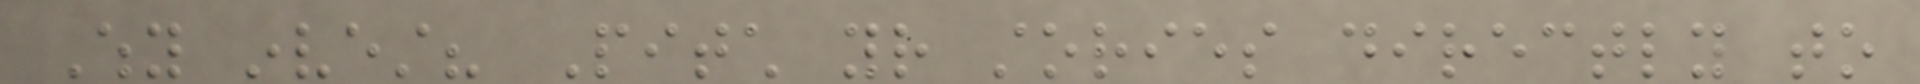Why invest? Pitch your stories directly to
